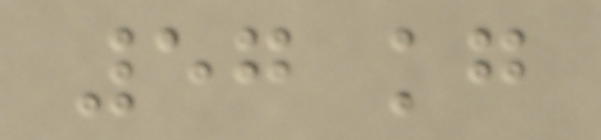57 kg
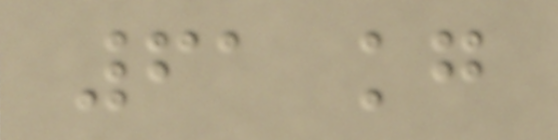61 kg
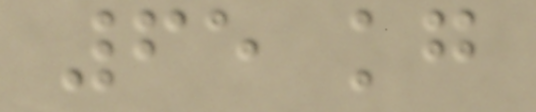65 kg
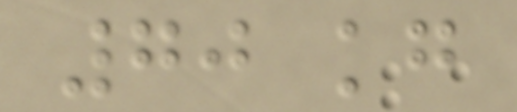70 kg
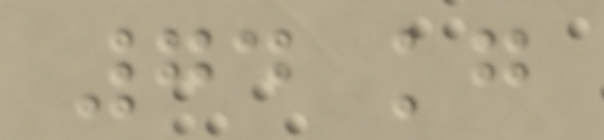74 kg
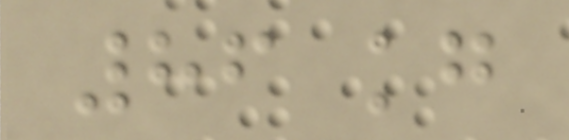86 kg
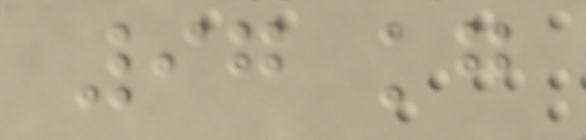97 kg
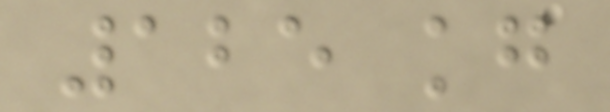125 kg
